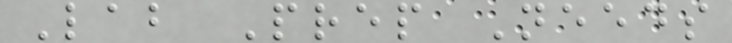Lab Prep Needs
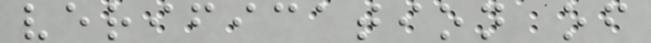verification of
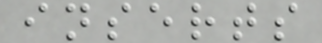inserts
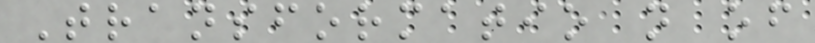Transformatio n of
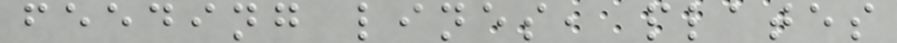feeding lines, plates
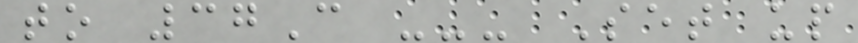to 37C --- Set up
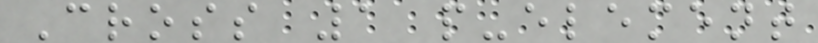Cross 1 p-element
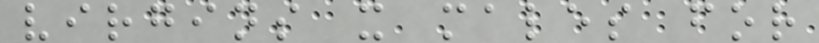virgins x males for
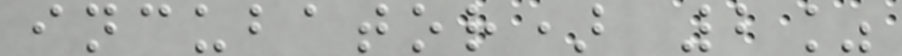incubator) 2%
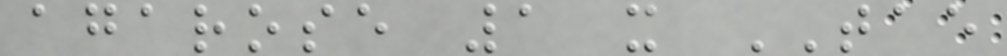agarose 1 x TAE
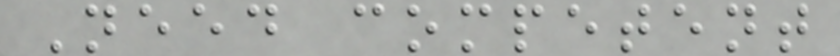Need competent
